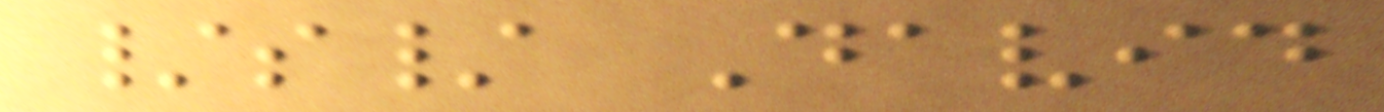/s/ David
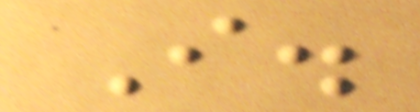I.
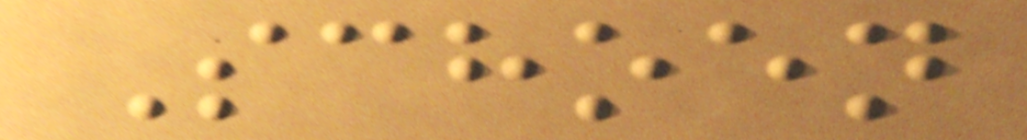Schoen
